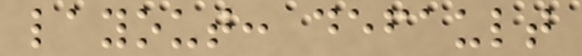layout: default
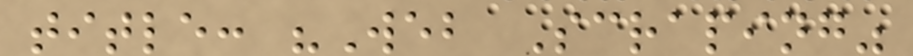title: "Web Scraping"
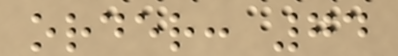order: 74
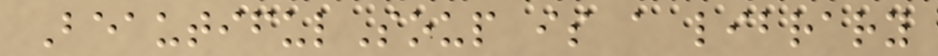BeautifulSoup is a library
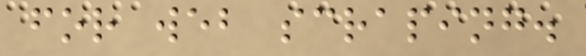for web scraping.
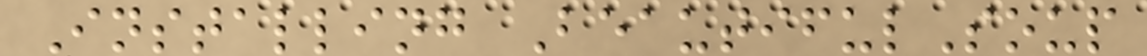Installing BeautifulSoup
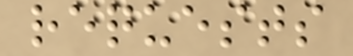requests
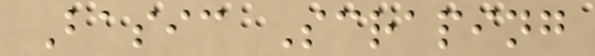Basic Scraping
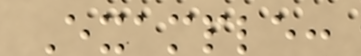Example:
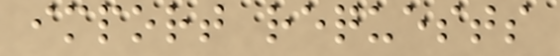import requests
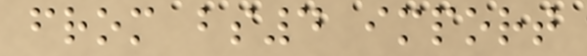from bs4 import
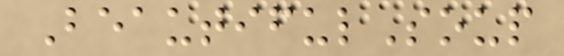BeautifulSoup
